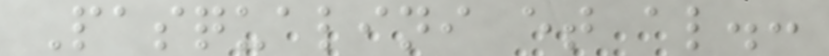Pasqualini et al.:
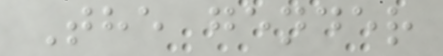The gender
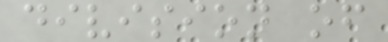division of
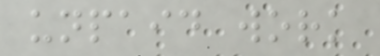unpaid work
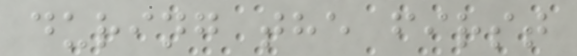during the first
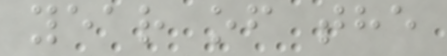year of the
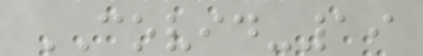COVID-19
